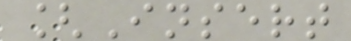[Insert
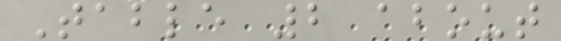Table 2 about
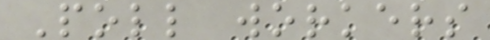Poll workers
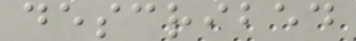described
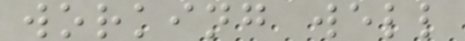working well
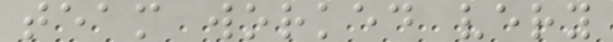team worked very
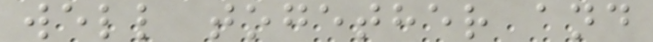well together and
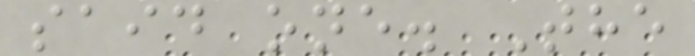said one. The
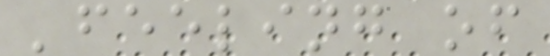'feeling of
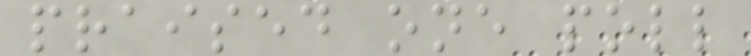praised one poll
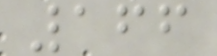166
